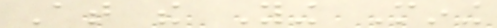At the Ying Mining
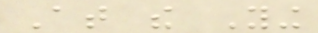At the Ying
